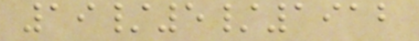19/5/1912
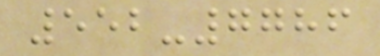552-7786
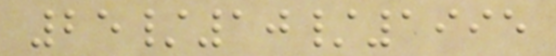25/10/1995
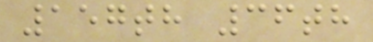157th 36th
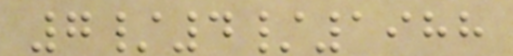7/4/1988
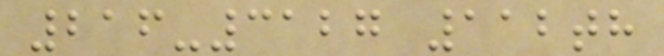216-3127 112th
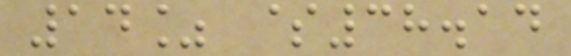14% $38.14
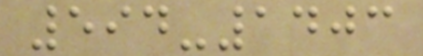594-1403
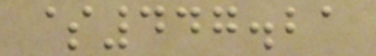$447.21
